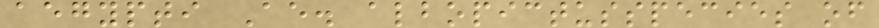aegypti Ae. albopictusspecies of
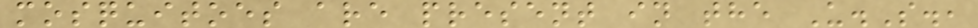mosquitoes are present in the U.S.,
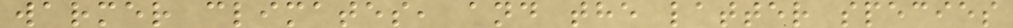warmer climates, and the latter species
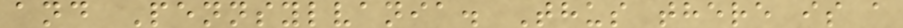and Pennsylvania. Thus there is a
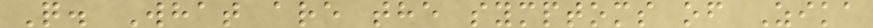Q. What are the symptoms of Zika
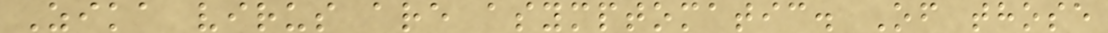Zika virus are asymptomatic. Of those
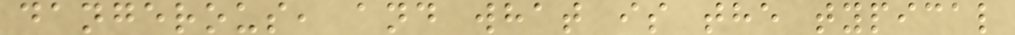dangerous, and what is the typical
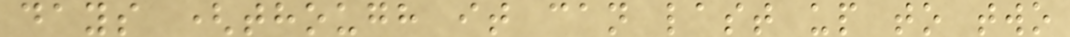days (though it can last up to two
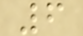6
